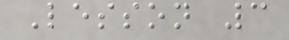Lesson 3
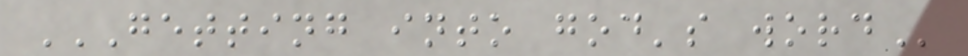GETTING INTO GOD'S WORD
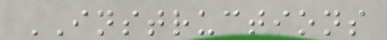INSTRUCTIONS
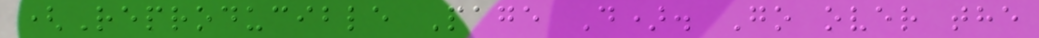(Reproducible Page D). Go over the
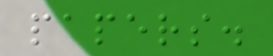papers.
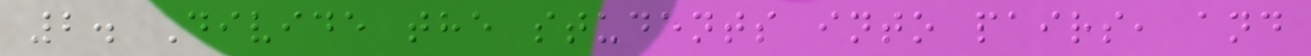2. Divide the students into pairs, and
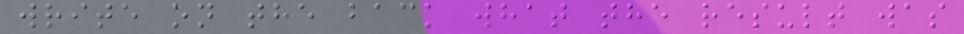write on the back what the result was
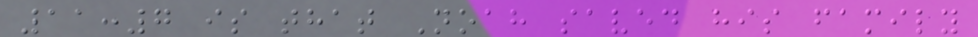11:7 is that Noah saved his family
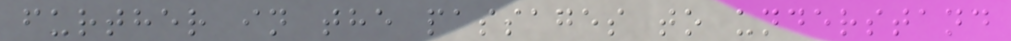further in the passages to understand
